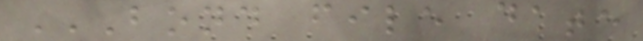BOND FILE DATE
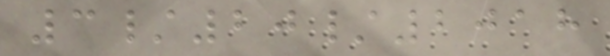3/20/2018
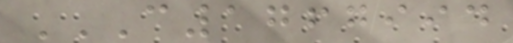C1767994
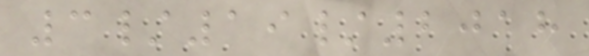3/19/2018
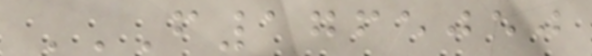F1765050
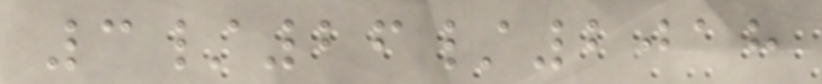3/26/2018
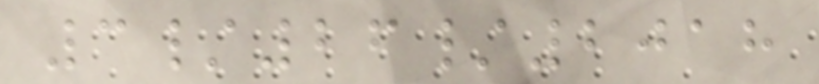3/26/2018
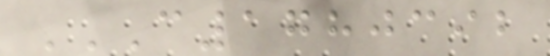C1780392
